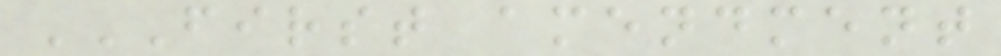FIRST AMENDMENT
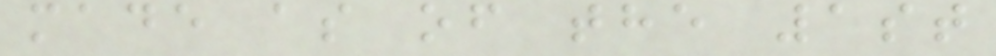made as of the 1st
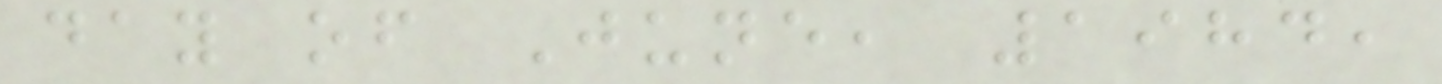day of June, 1984,
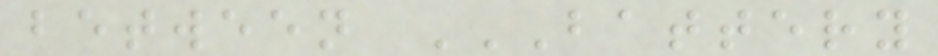between BATTERY
